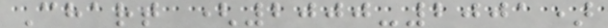Chart (2000-2001)
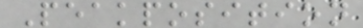Peakposition
